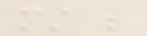must be
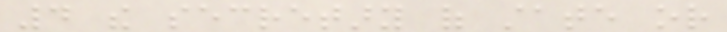4 the secretary of state or
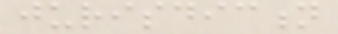jurisdiction
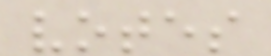votes
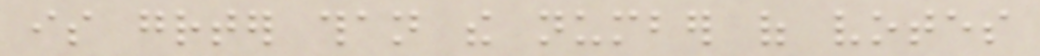is greater than the number of votes
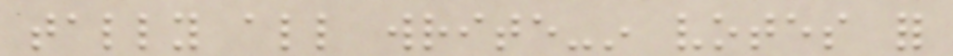tally all write-in votes for
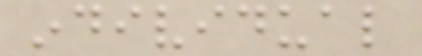individual
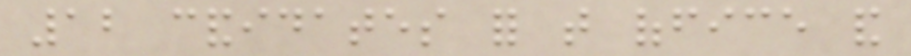12 candidates for that office and
